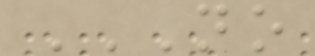NO
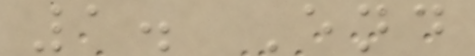1. End
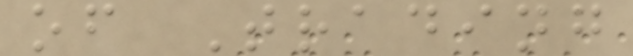of Trading
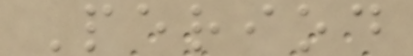Period
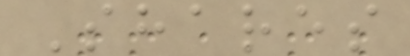Shares
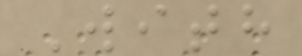With
